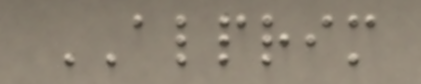ALPRIM
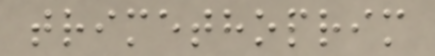trimethoprim
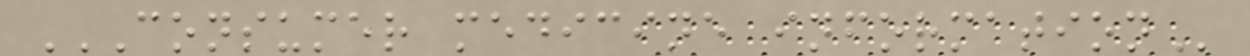CONSUMER MEDICINE INFORMATION
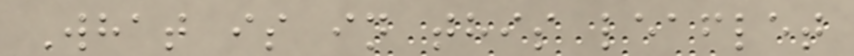What is in this leaflet
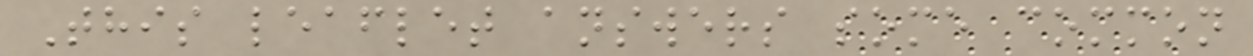This leaflet answers some common
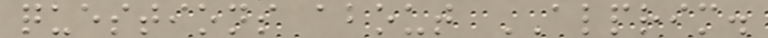questions about ALPRIM.
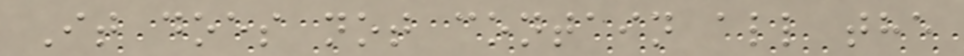It does not contain all the
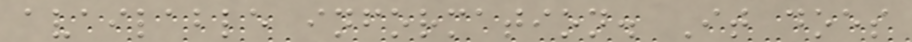available information. It does
